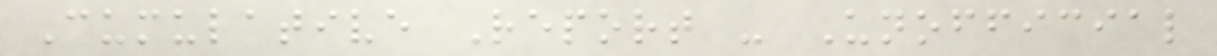Cumulative Report - Unofficial
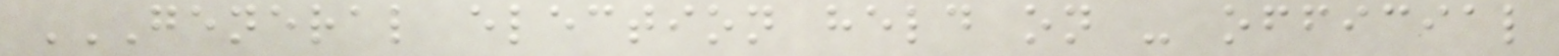GENERAL ELECTION HELD ON - OFFICIAL
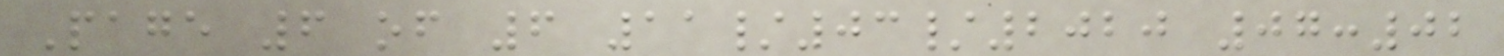Page 6 of 6 11/03/2020 07:02
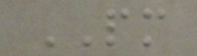PM
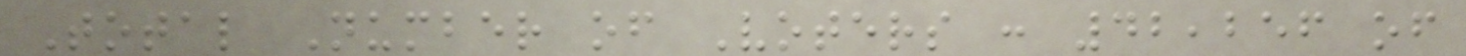Total Number of Voters : 42,256 of
